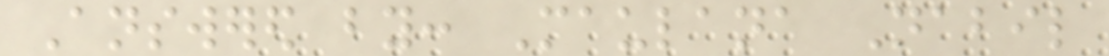Answered by: Maulana Nabil
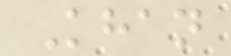Khan
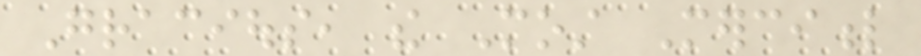Gracious, the Most Merciful
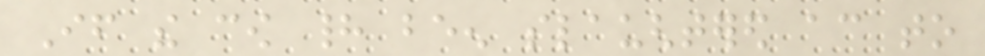If the cow had been slaughtered according to
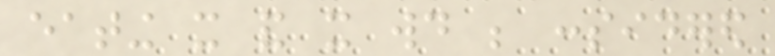eating it and it would be considered
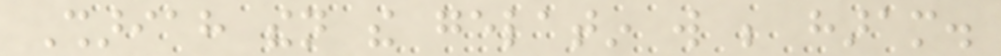Shariah then the gelatin will be haram.
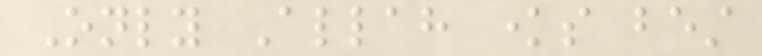Only Allah knows best
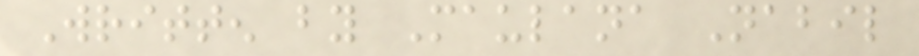Written by Maulana Nabil
